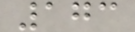173
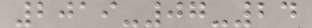2019-07-24
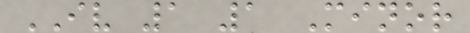IV 1 1 Minor
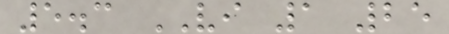5.3 VI 1 25
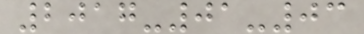2017-01-03
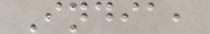India,
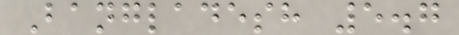Bangladesh 5.7
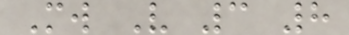Mw V 3 8
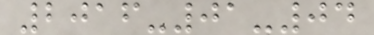2016-01-04
